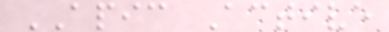APIC Active
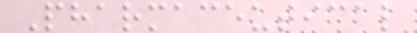Pharmaceutical
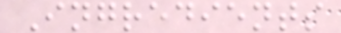Ingredients
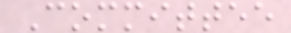Committee
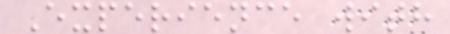Experience with
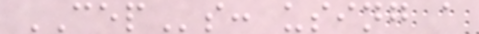CEPs: using a
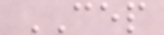CEP
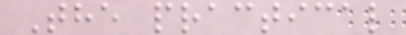The practical
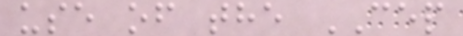use of the CEP
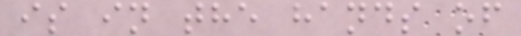is in the hands of
